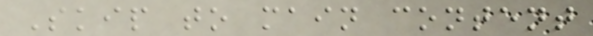Skip to main content
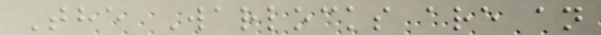The Warlocks are an
